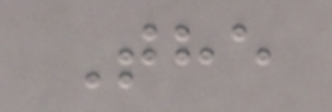The
